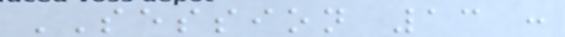SESSION 13 :
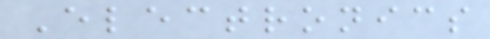Electronics
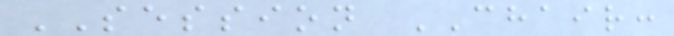SESSION CHAIR:
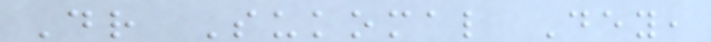Dr Sukomal Dey,
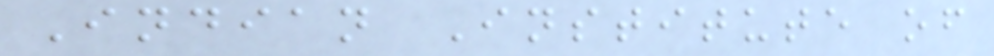Indian Institute of
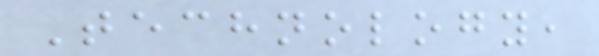Technology,
